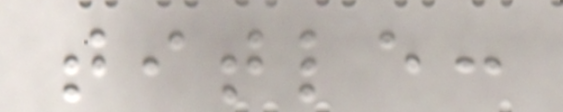title:
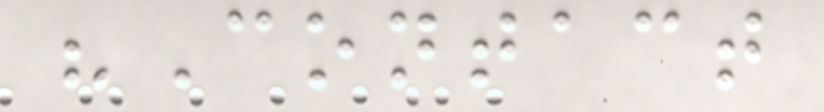"Contact
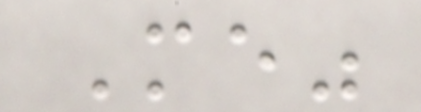Me"
